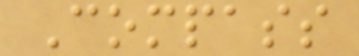Compass
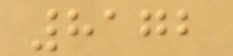8172
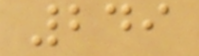249
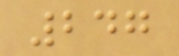247
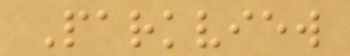Parkview
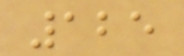125
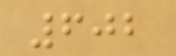602
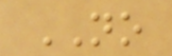NO
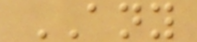ANY
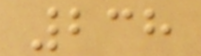238
